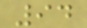94
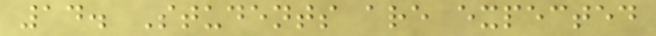14. Students are expected
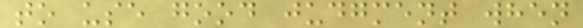to use good judgment when
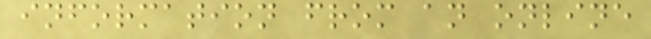information from an online
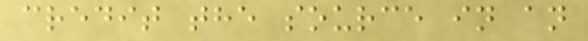credit the source in an
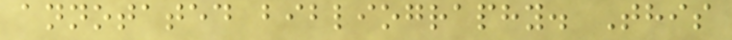annotated bibliography. This
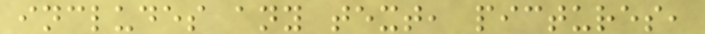includes any text, pictures,
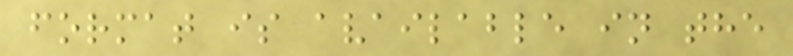format is available in the
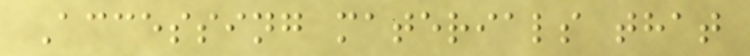Accessing materials that
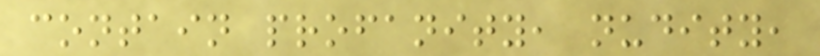contain profanity, nudity,
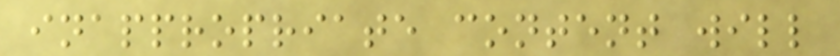inappropriate content will
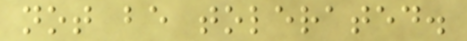not be tolerated.
